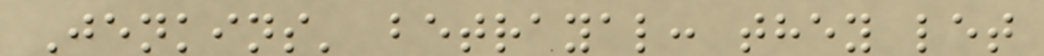Jenkins' betrayal: they let
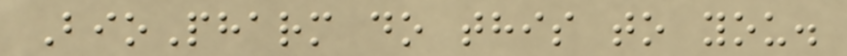BioPharm do this to you.
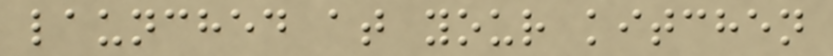launched at your kitchen
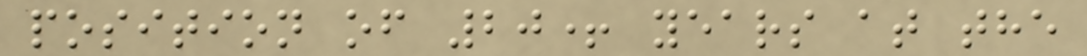position of 20+ years at the
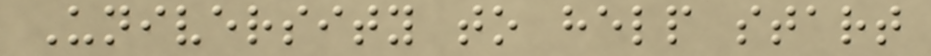University to help start
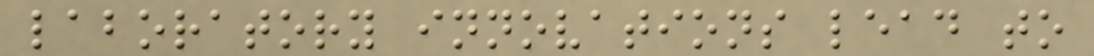laboratory innovations lead to
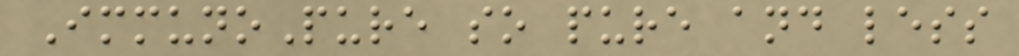ImmunoPure so pure and less
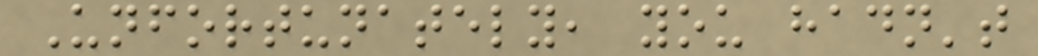Unfortunately, you hadn't
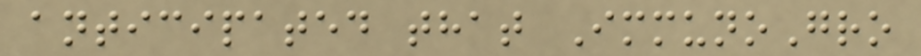anticipated that ImmunoGro
